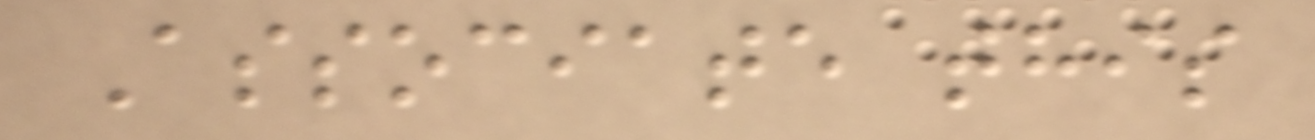Associate this
